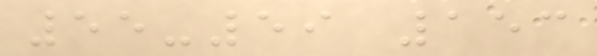55-59 153
